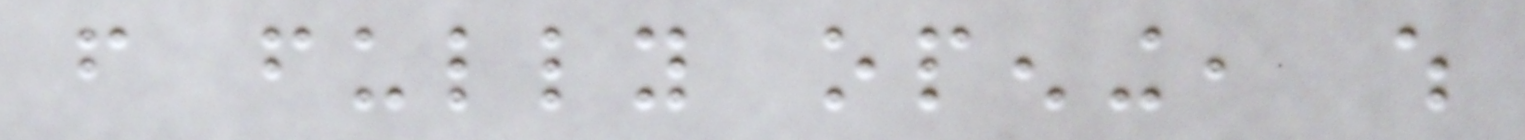from fully opening, which
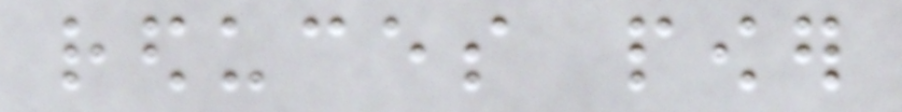reduces power
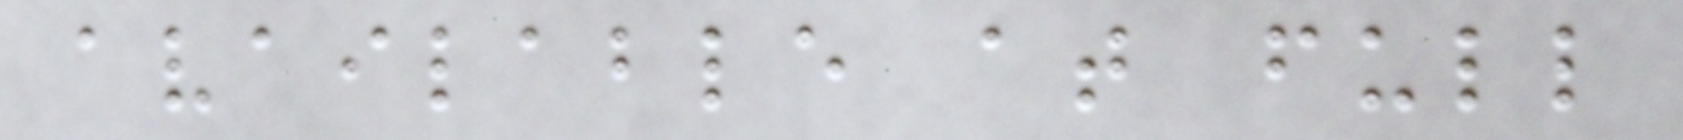available at full
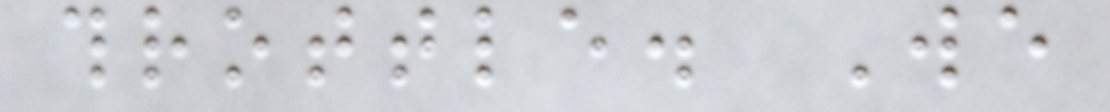throttle. We
